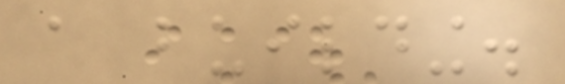a building.
